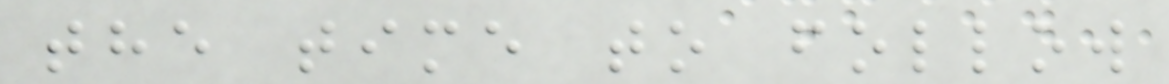the time to follow
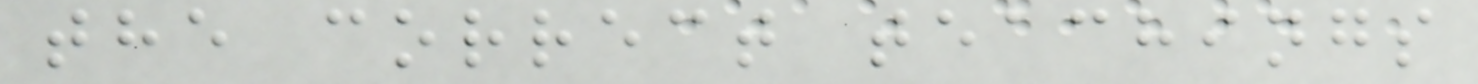the correct teachings
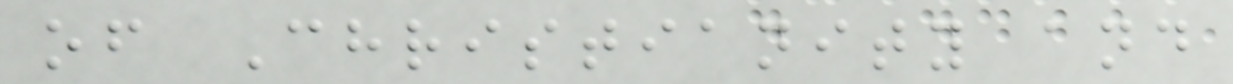of Christianity and
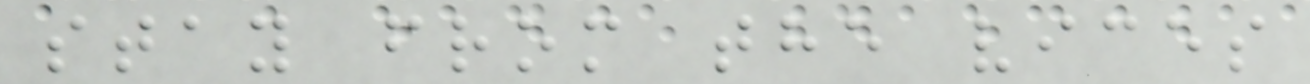stay from the vices
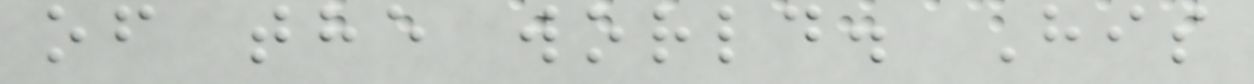of the world. His
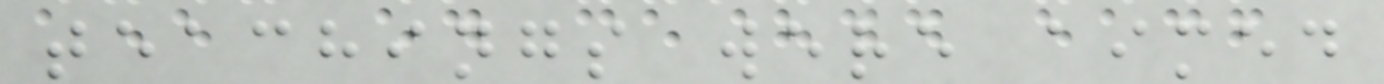teachings were aimed
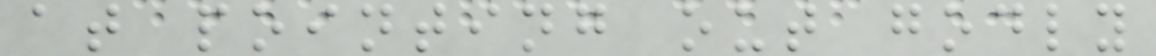at pointing out godly
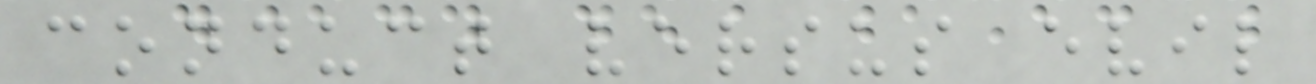conduct versus evil
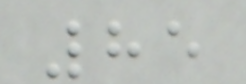85
